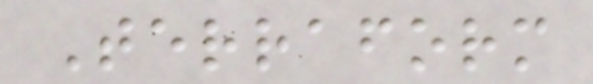Terraform
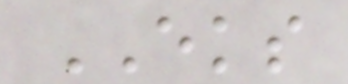EKS
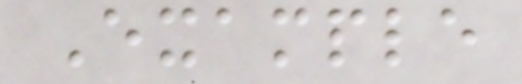Example
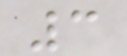3
